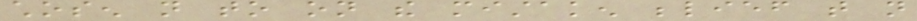chosen not to on the mistaken belief that not
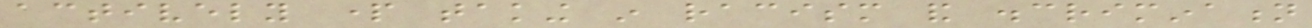actively part taking in racism and discrimination
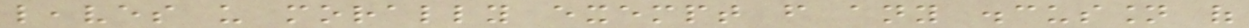leaves us morally exempt from any discussion of
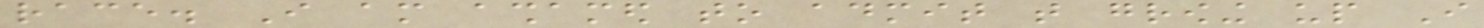race. I am ashamed to admit that growing up I
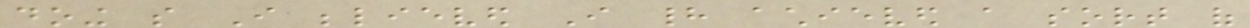doing so I believed I had achieved a sort of
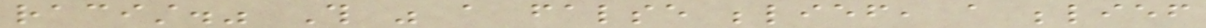racist." This was a false belief, a belief
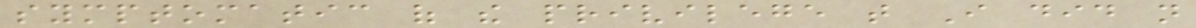symptomatic of the privilege that I did not
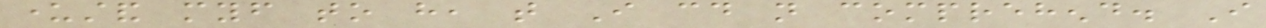understand myself to have, that I could not comprehend. I
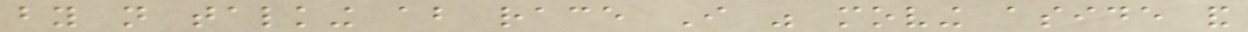by not talking about race I was moving aside and
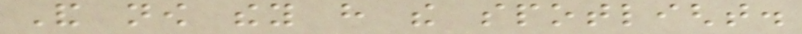And now they have the spotlight.
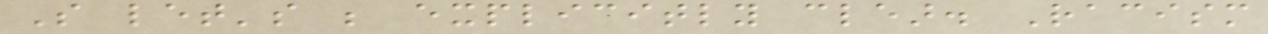So let's be explicitly clear. Racism
